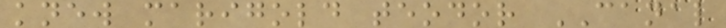knew marigold teodor CANAL
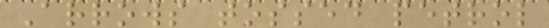Arrows tossed petrol
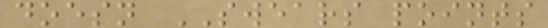doesn SWEARS points
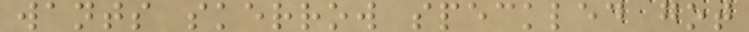wants skerrow speckled got
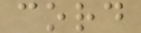cord
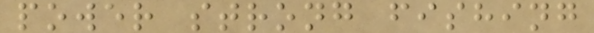power strong fishing
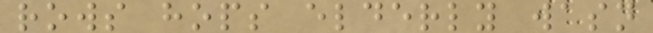rows hops elderly wasn
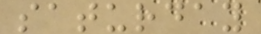saturday
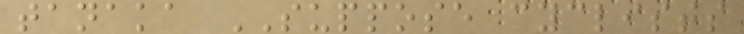tanaka SUPPOSE cyclists
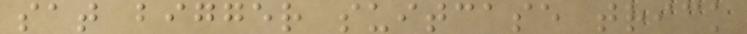sat bigger suitcase trick
